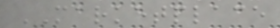MARKETPLACE
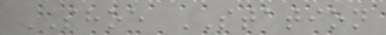SHOE STATION
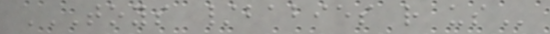TOYS /BABIES R US
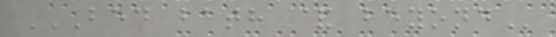BED BATH & BEYOND
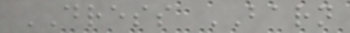DRESS BARN
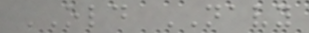OLD NAVY
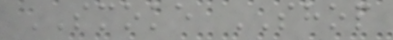SMOKE SHOP
